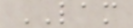LAM
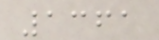1361
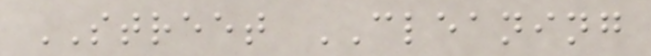STREET CLEANING
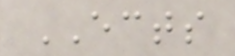ECTS
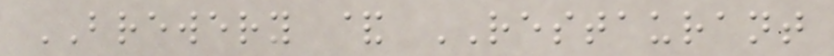BREWERY & RESTAURANT
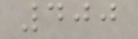400
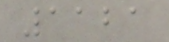1121
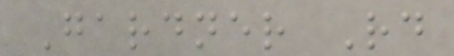Gardner Rd
